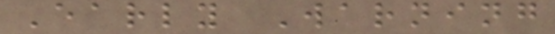Early Warning
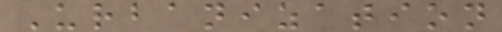Urbanization
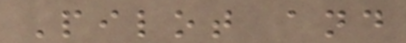Pilot and
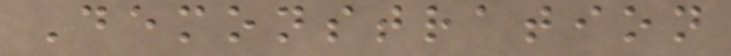Demonstration
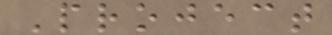Project
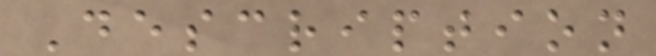Description
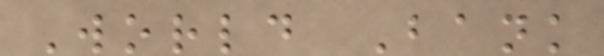World Bank
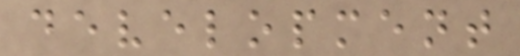development
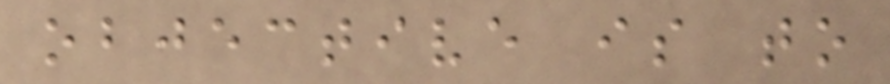objective is to
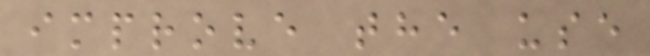improve the use
